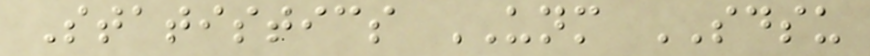Statistics UNM SDSU
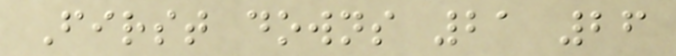First downs 21 26
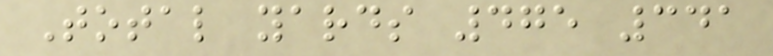Total yards 475 341
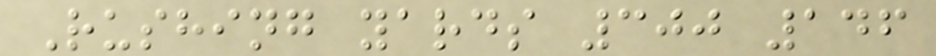Rushing yards 300 146
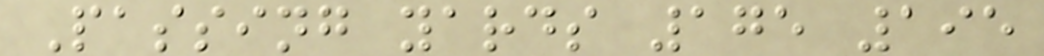Passing yards 175 195
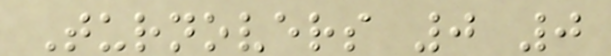Turnovers 0 0
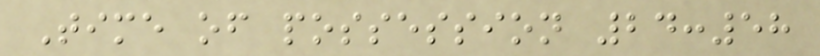Time of possession 24:58
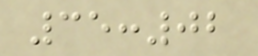35:02
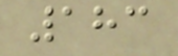183
